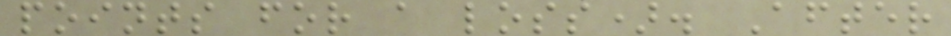points for a loss). After
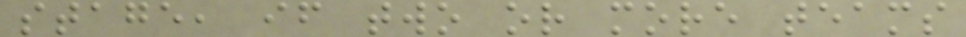stage, if two or more teams
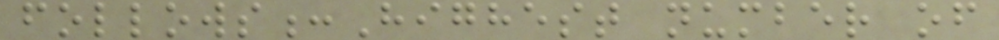follows:Highest number of
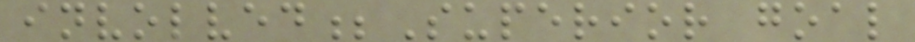involved;Superior goal
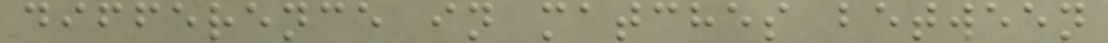difference in matches between
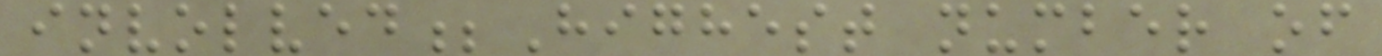involved;Highest number of
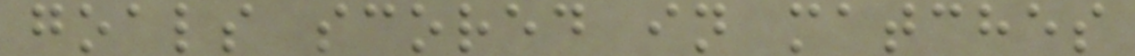goals scored in matches
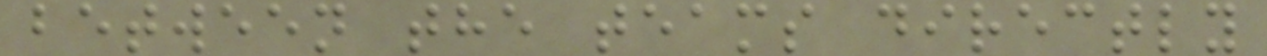between the teams directly
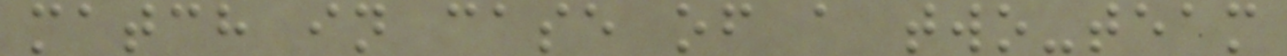match in case of a two-team
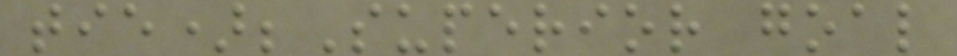tie);Superior goal
